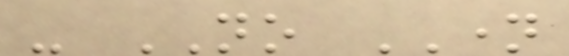- NO NAME
